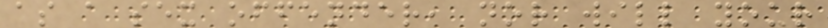as a sex offender, nor will your
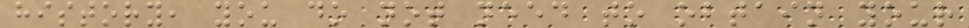history, you do not need to obtain your
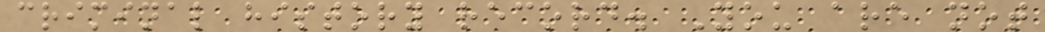criminal history record. You are not
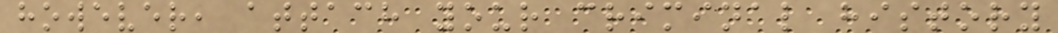however, attach your criminal history
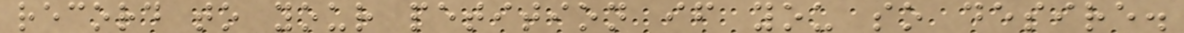record to your petition if you so desire.
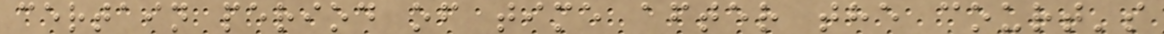certain period of time after the court's
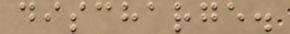discharge.
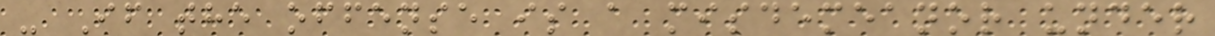- If the offense is a misdemeanor under
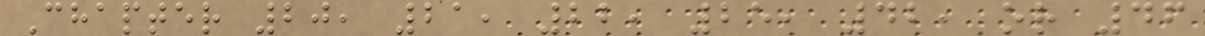Chapter 20, 21, 22, 25, 42, or 46
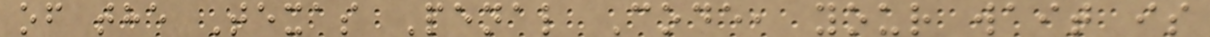of the Texas Penal Code, your wait is
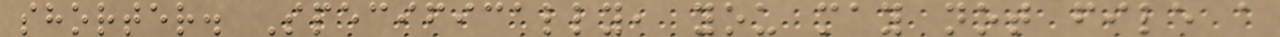shorter. Specifically, you may not file a
